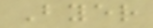Byer
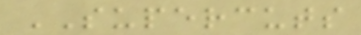SUPERCUTS
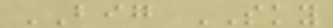BIG SKY
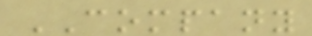COMPANY
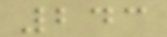243
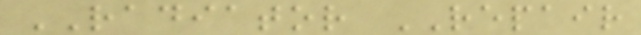RADIATOR REPAIR
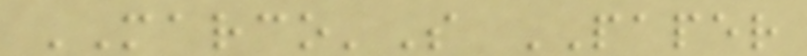MARCO'S PAPER
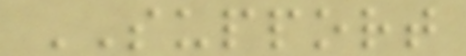SUPPORT
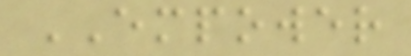EMPOWER
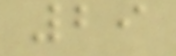29
